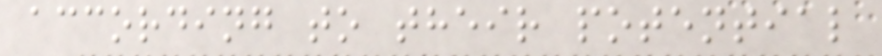according to their potential
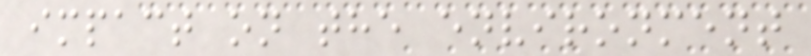impact on the environment
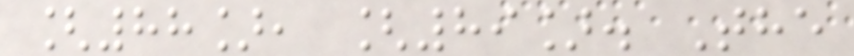[88], [89]. The
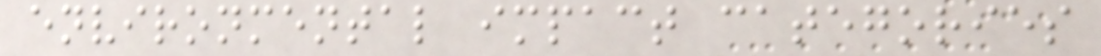environmental impact categories
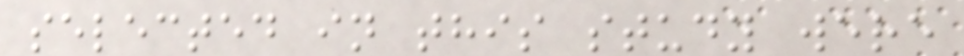selected in this study were
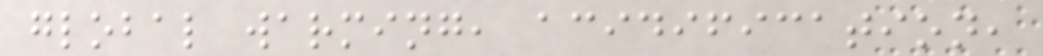global warming, acidification,
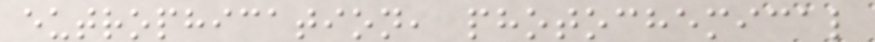eutrophication, photochemical
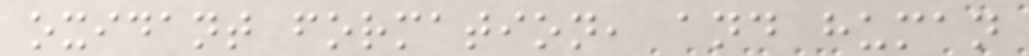oxidant formation, and human
